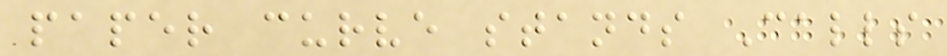paper curve stands Calls
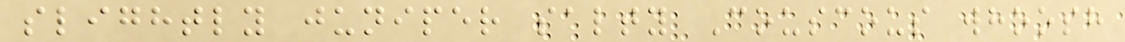slightly juniper salty Couscous whoosh
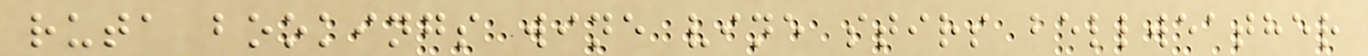ruta bookings wine vine stirs bellweather
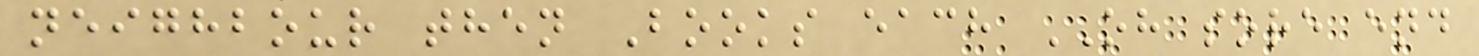neighbour then Books each OH sore end
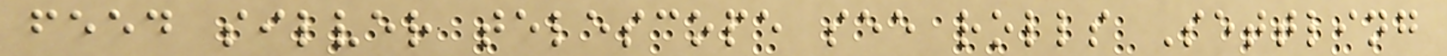feed silver telescope see rolls Settling
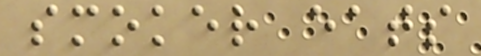smoker eats
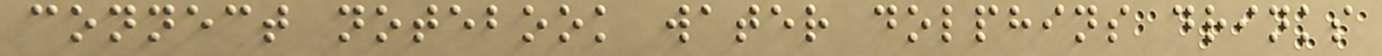connect notebook water dolphins drinks
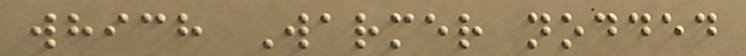which Warmer nodded
